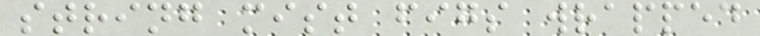string mist figs wrapped
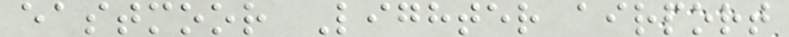eastmoor Lighter airport
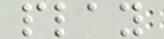play
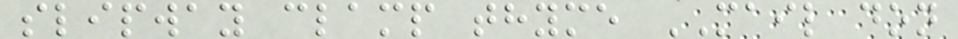slipway clamp thyme MAIL don
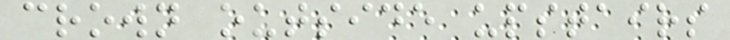crown outside upstairs
